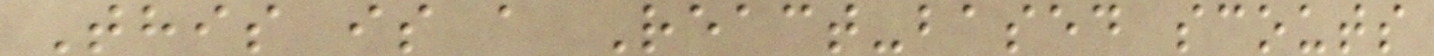This is a React-based scouts
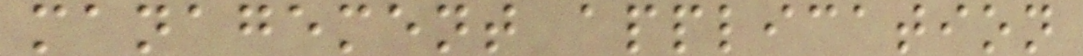management application
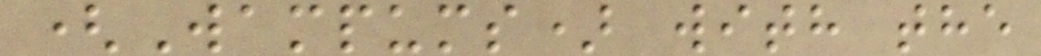(Wampums) with the
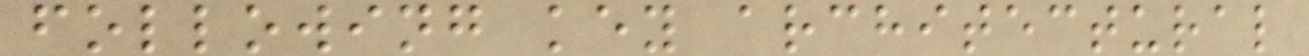following key architectural
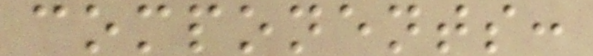components:
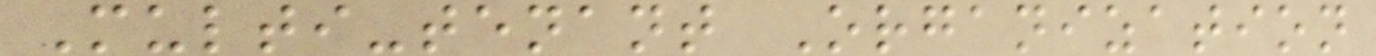Multi-tenant Organization
